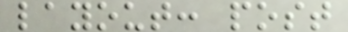layout: post
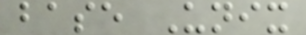base Unix
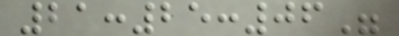21:25:06"
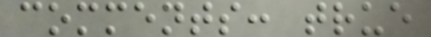comments: true
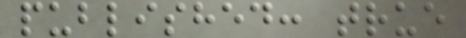published: true
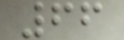66
